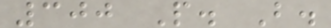300 P. B.
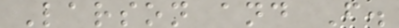Larson and F.
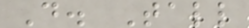D. Tall
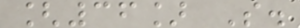[36] S.
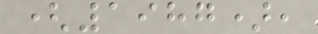(1987),
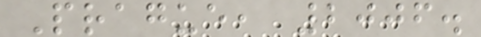Prague, 2006.
